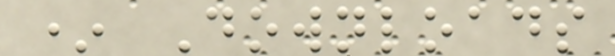* Downloads
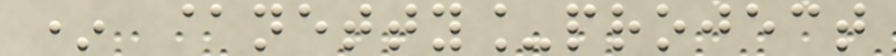* @netty_project
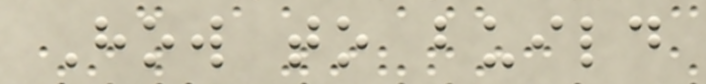How to build
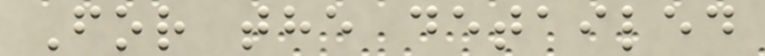For the detailed
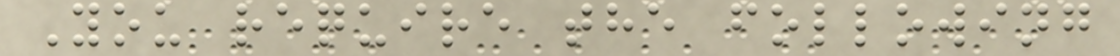You require the following
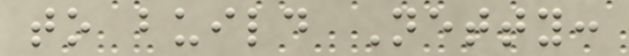to build Netty:
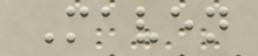Maven
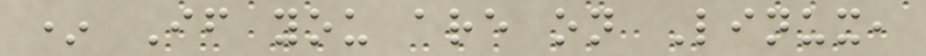* If you are on Linux,
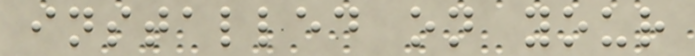installed on your
